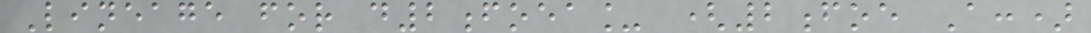Lineage for d2foea_ (2foe A:)
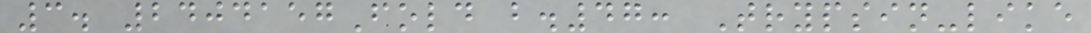3. 2404157Fold b.47: Trypsin-like
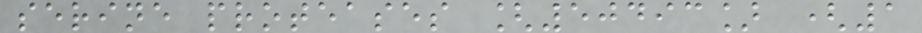serine proteases [50493] (1
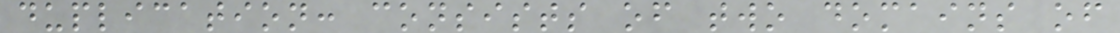duplication: consists of two domains of
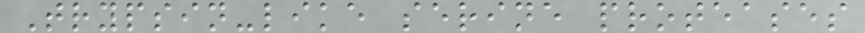Trypsin-like serine proteases
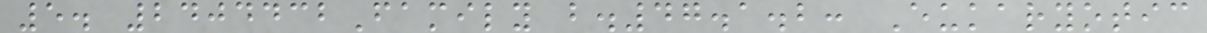5. 2404432Family b.47.1.2: Eukaryotic
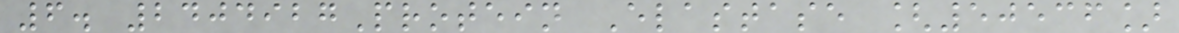6. 2404927Protein Elastase [50536]
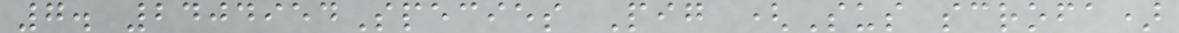7. 2404954Species Pig (Sus scrofa)
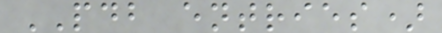PDB entries)
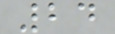24
